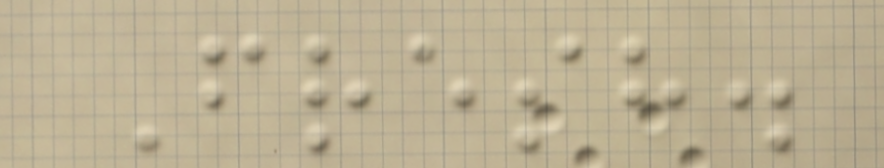Fresh.
